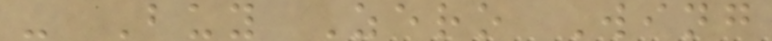- Buy Zero Wing
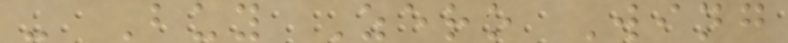- Buy Zero Wing
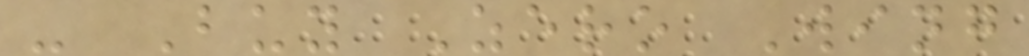- Buy Zero Wing
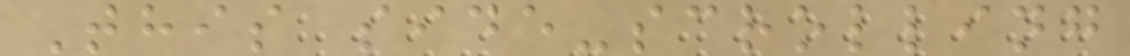This side-scrolling
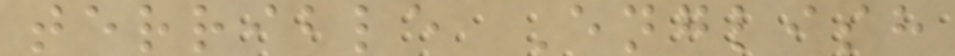terrible English
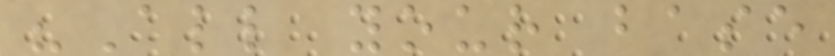"All your base
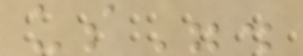us".
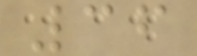36
